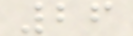26
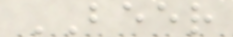BEER
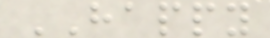HAPPY
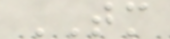TM
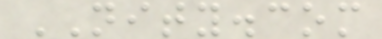NITY.com
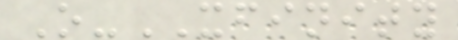O-XFINITY
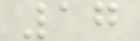17
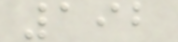192
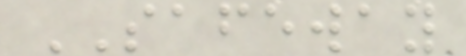SAFEWAY
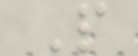P
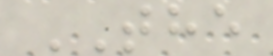THE
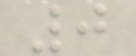0
